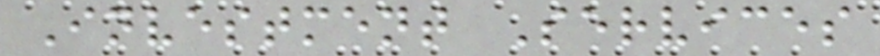Investment Services
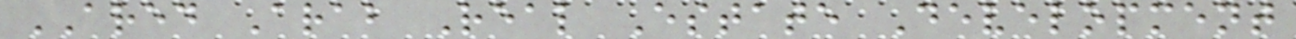ARED Arab Real Estate Development
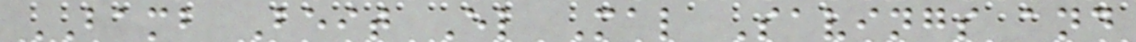BAMB Beit El Mal Savings and
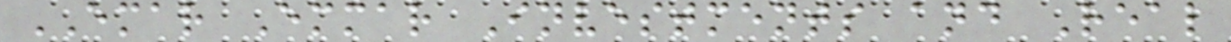EMAR Emmar Investments and Real
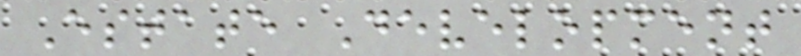Estate Development
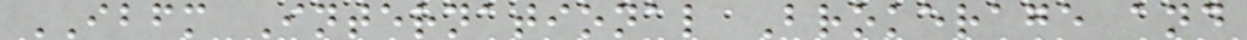IBFM International Brokerage and
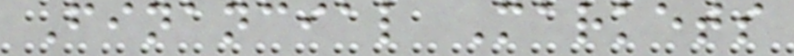Financial Markets
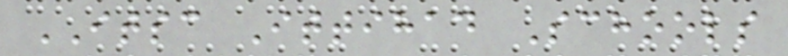ITSC Ittihad Schools
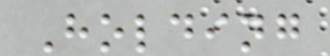Holding
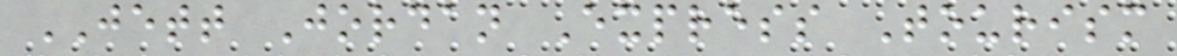JETT Jordan Express Tourism
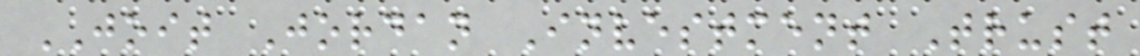JOIT Jordan Investment Trust
